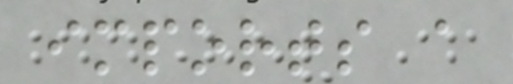imports a
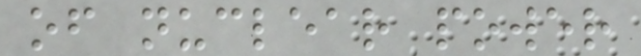of nuclear power
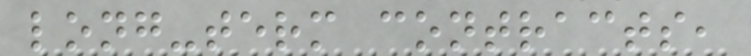long-term contracts,
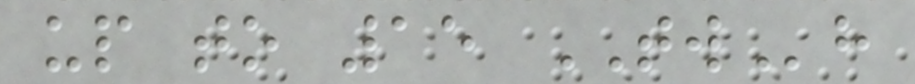up to 15 TWh
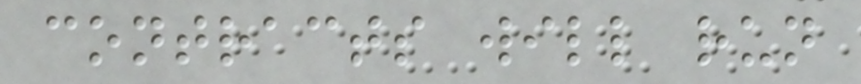contracts will run
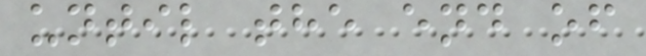until the end of
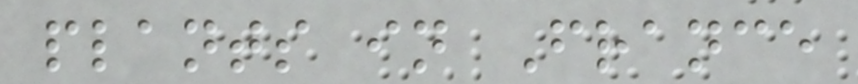plants in France
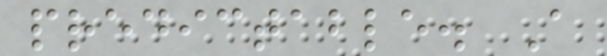predictable. A
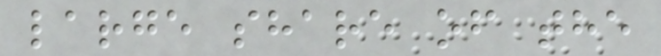large share of the
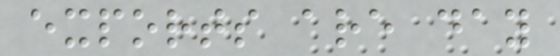exports are day
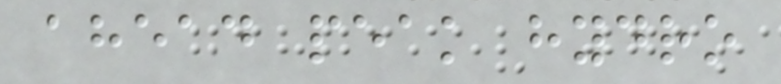ahead peak hydro
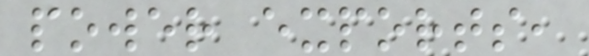power exports,
